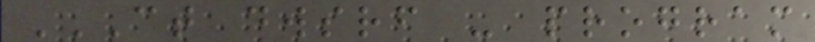CT DWSRF - PROGRAM
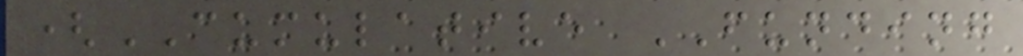(CUMULATIVE FUNDING
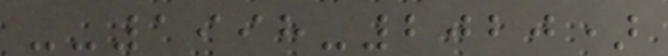--1998-2020)
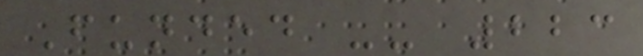Funded -- 223
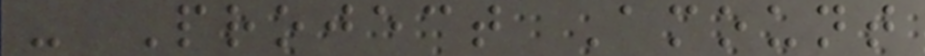- Project Amount
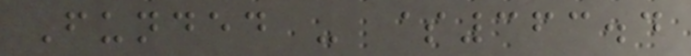Funded - $363.4
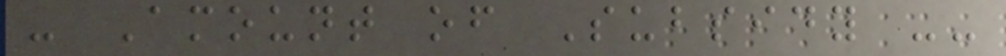- Amount of Subsidy --
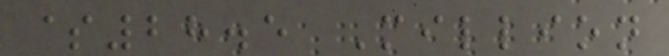$28.5 Million
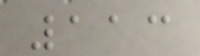113
